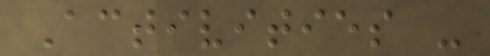Activities -
